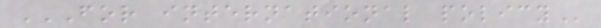FOR INTERNATIONAL POLICY
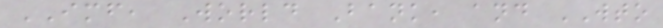IMF, World Bank, and WTO
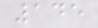145
